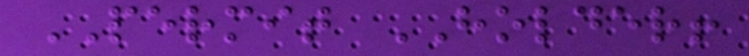PERMIT HOLDER!
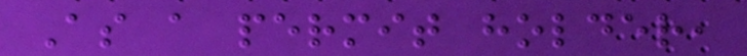As a permit holder,
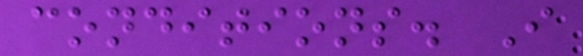conditions. I
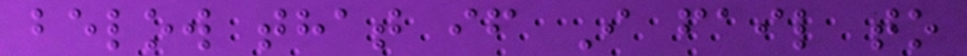below that if I fail to
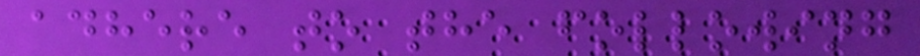adhere to the following
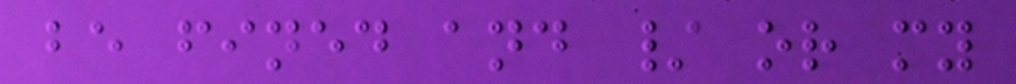be fined and / or my
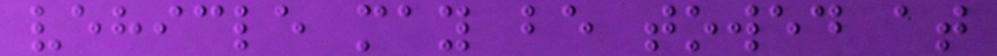vehicle may be towed at
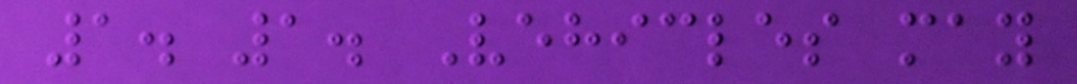1. 1. Vehicles may
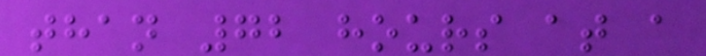than 72 hours at a
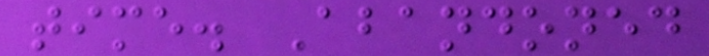time. Abandoned
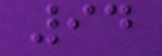94
